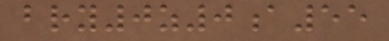bry0z0a55
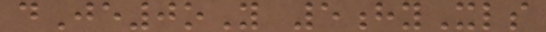dJe0oY 5hyXls
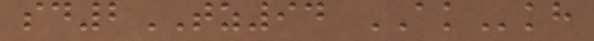sd2TZ94 AKkh
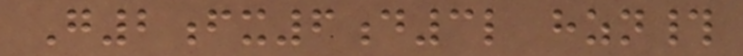G2fx6d3l hzn#
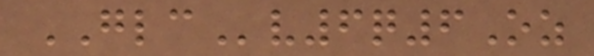GLCv6q6Oz
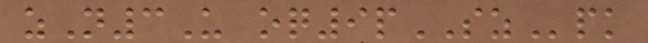zN3U oq9pSZpk
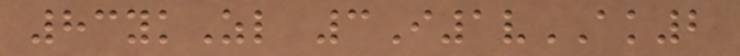83ykZl 3I1vAK2
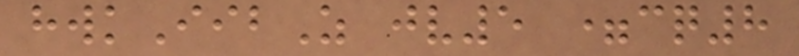hwkIibZ jv5 =cq8
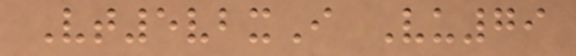Vt5vbxI Vu79
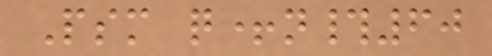Psm q+n#60
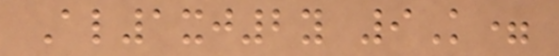Al1xj2y 9K=
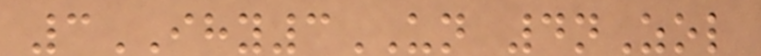3IHY3UN 4nZol
